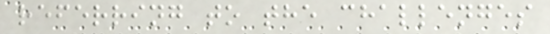referring to the challenges
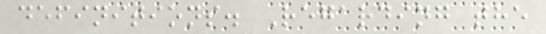definitions. Regarding the
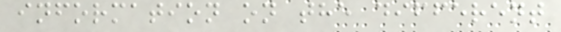information on the different
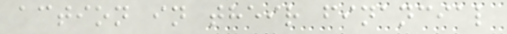action in their financial
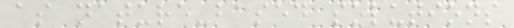as nature-based solutions
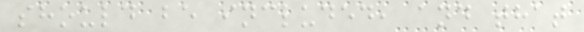should be included, and that
